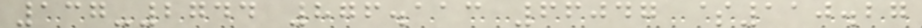137-2744 876.113 66047 $110.27
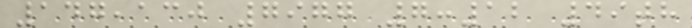147,130 7977 7:12 49th
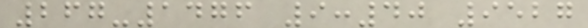267-1476 9:40 9527
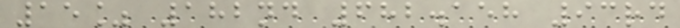15% 182nd 682.158 93rd
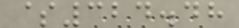$324.48
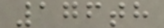176th
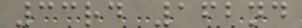33rd 162nd
